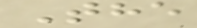The
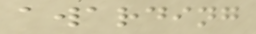awarding
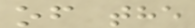of the
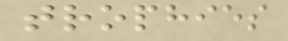trophies
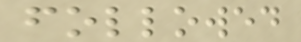followed
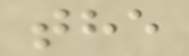the
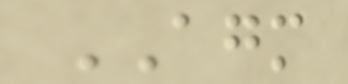AGM
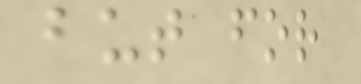but for
